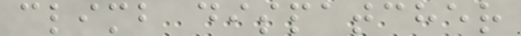climb dispatcher
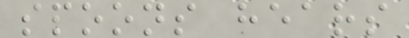spoons hears
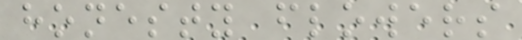honesty flowers
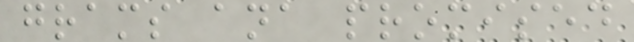grams ana promised
